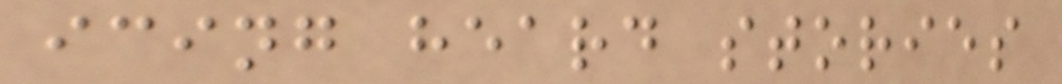icing heard stories
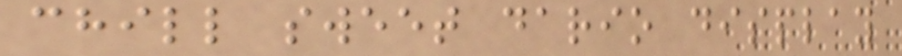chill sweet dario display
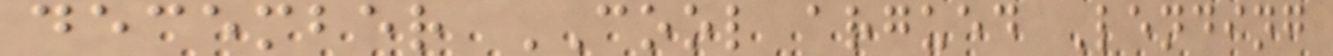december COOL argued Lending
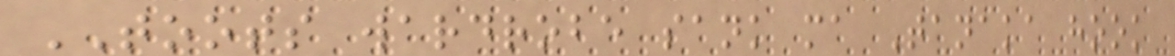TOOTS wardrobe sank ma Tanaka hook
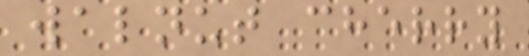walnut cherry
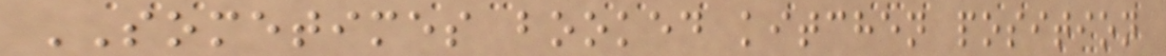SOMETIMES booked kitchen position
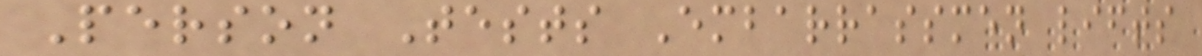Person Tests Embarrassmen lifts
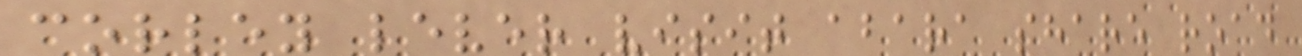corley lever visit abara share road
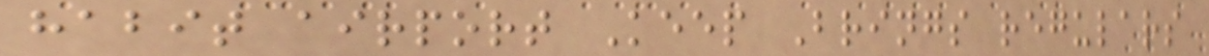habit airport Keep Brings regulars
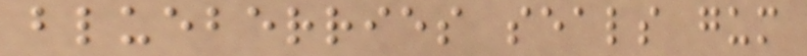blueberries seals gum
